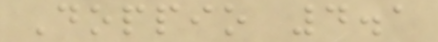Doppio 4.1
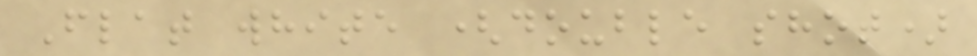Flat white (double shot)
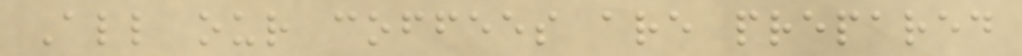All our coffees are prepared
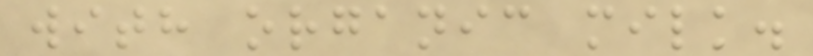with organic milk.
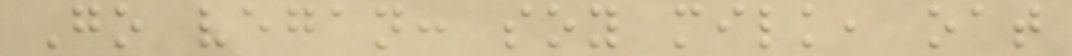Go vegan: soy milk, oat
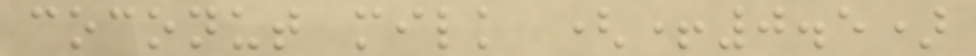coconut milk (+0.5)
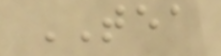TEA
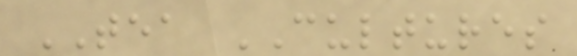TEA CULTURES
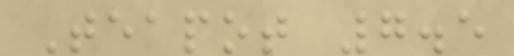Teapot 7.5
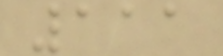111
